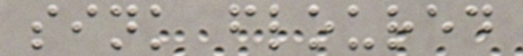sink floured
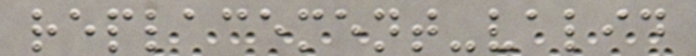replacement-valid
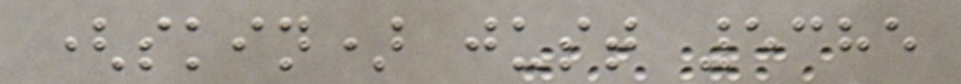(skin) just 5385
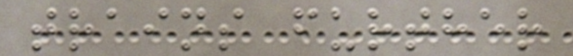trains further
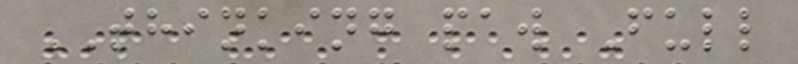THINKING paw Full
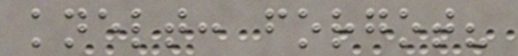knelt: forgot?
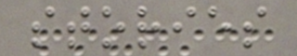stories
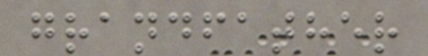grandfather
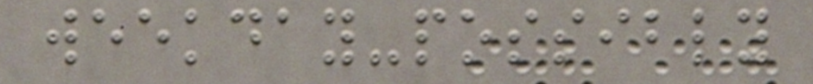weekday-possibly
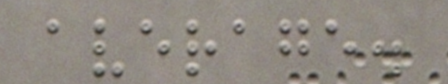average.
